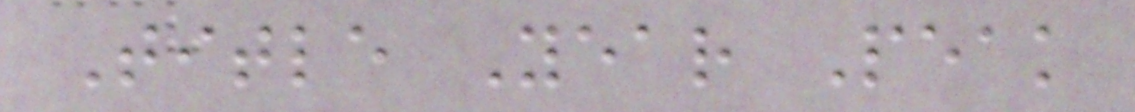Title Year Peak
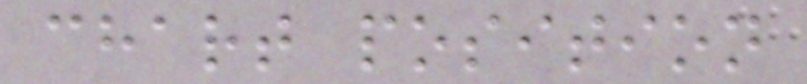chart position
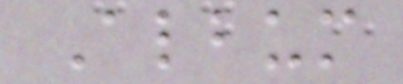Album
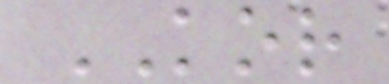KOR
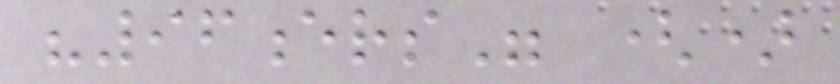"96ers" ()
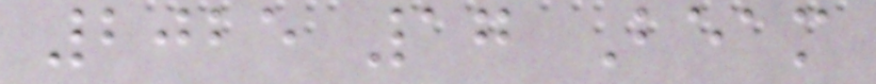2025 17 Beam
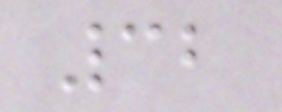32
